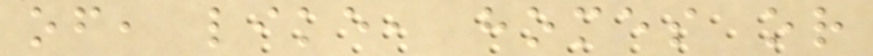of, like, homes or
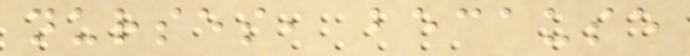nurses, because
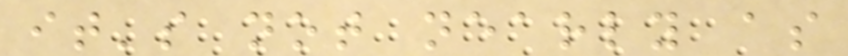it's not nearly as
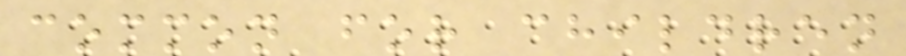common for children
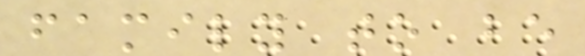family to be
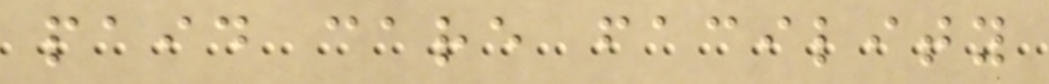paid care facility
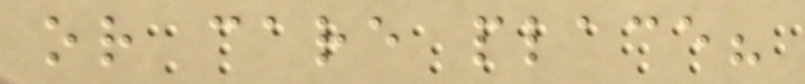or care place?
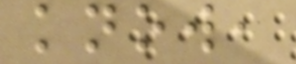know,
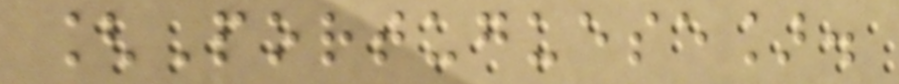[Portuguese].
